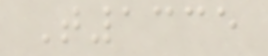T1335
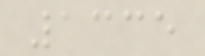1335
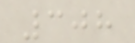308
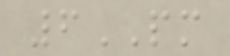6PM
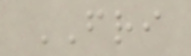FRI
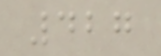427
